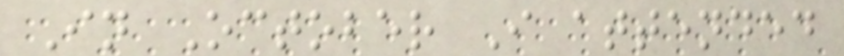In October I attended
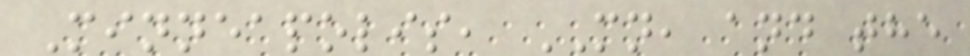Minneapolis, MN, and the
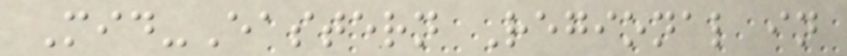Mid-Eastern Regional in
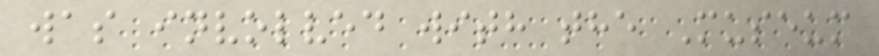was involved with the Museum
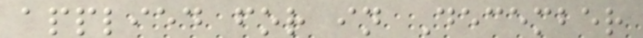applied for in December
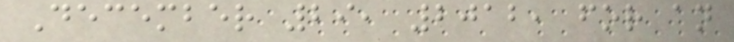December 29, 2012, for an
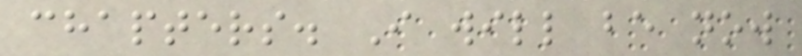chapters. I will be now
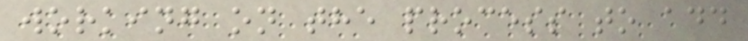working on the process to add
